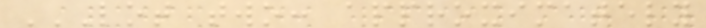LOT TWO: APPROXIMATELY
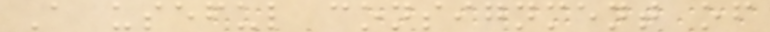A useful consignment of
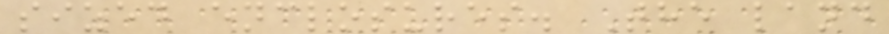sized enclosures. The land
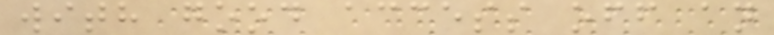with good access off an
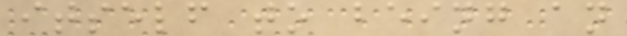itself to being an
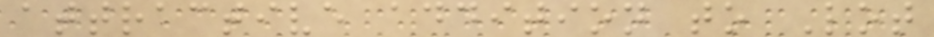attractive addition to Lot
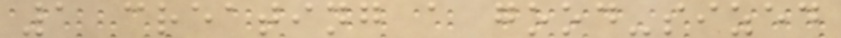1 creating a good-sized
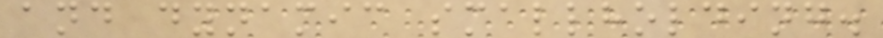and dynamic smallholding.
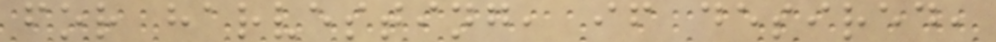for harvesting, if desired,
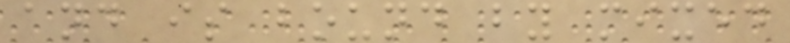and is bound by mixed
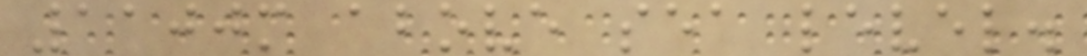1100m above sea level.
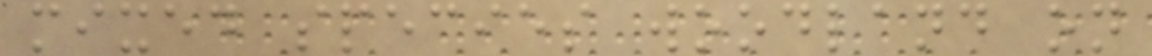mixed species woodland on
